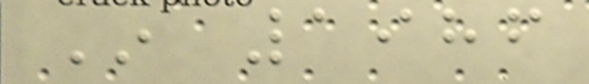In 1986
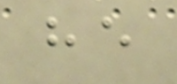he
